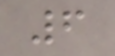6
